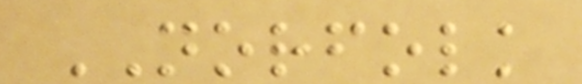NORFOLK
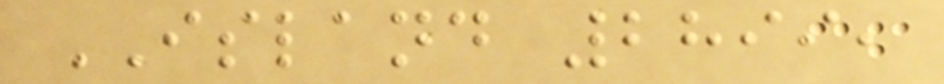ISLAND 2899,
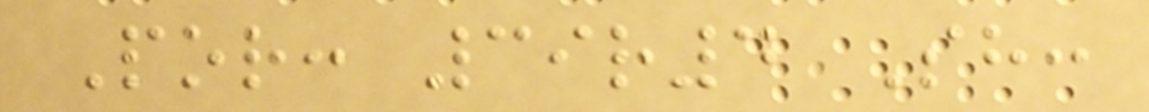Por: 39r4 Sh:
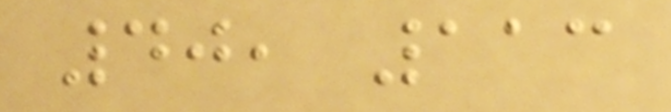40, 113
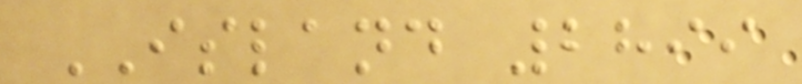ISLAND 2899
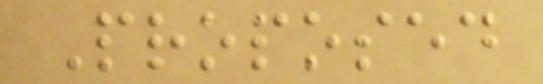Proposed
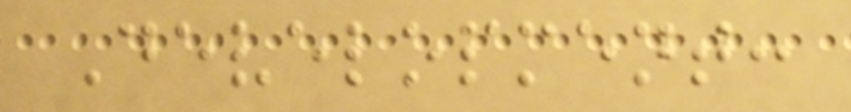Development:
